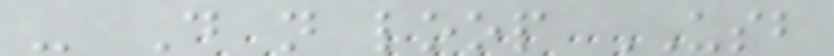- Do not loop USB
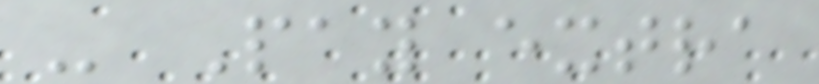- Pay extra
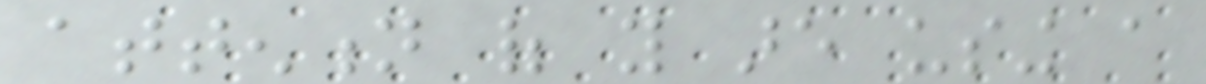attention of you are using a
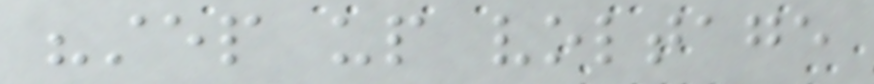"step up voltage
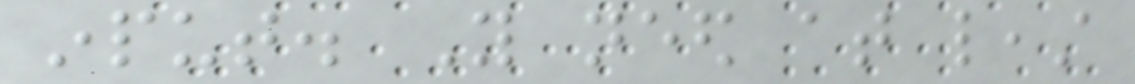input. You need at least
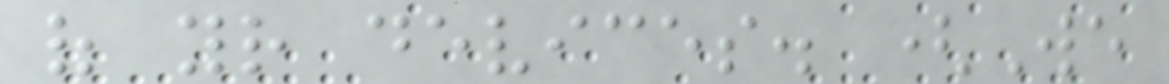of your devices. (We
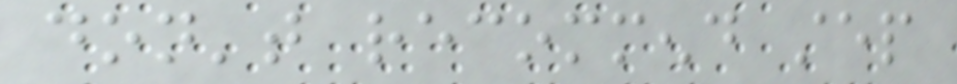don't recommend step
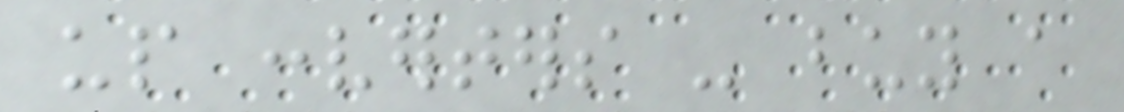up converters - buy a
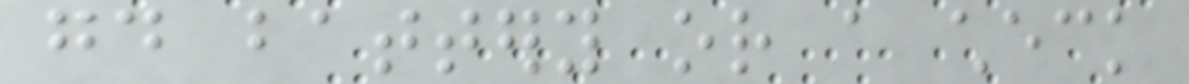good battery or a check
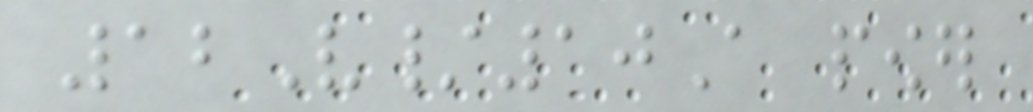12V/10A power
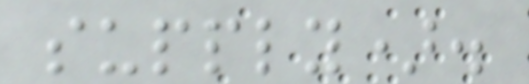supply).
